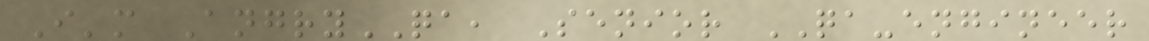I'm AngryQA, Senior QA-engineer
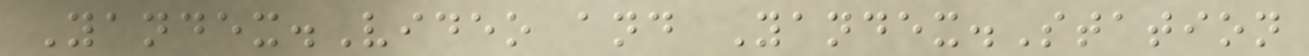Yandex.Video and Yandex.Station
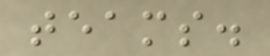teams.
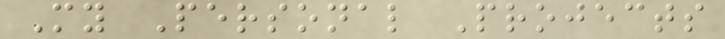My Personal Projects
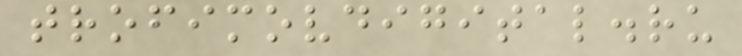trofimovdigital.ru
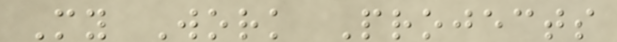My Work Projects
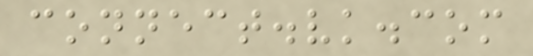connect.vk.com
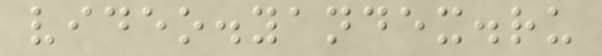video.yandex.ru
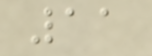11
